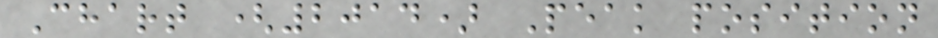Chart (2014) Peak position
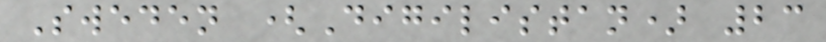Sweden (Digilistan) 23
